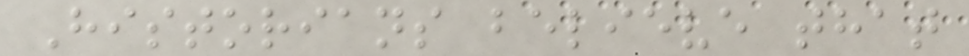Historians believe that
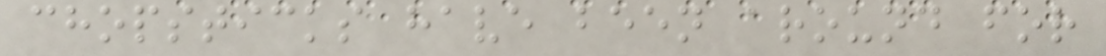chopsticks have been around for
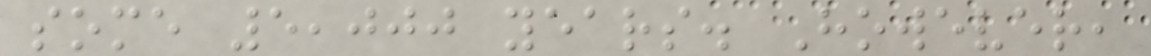some 5,000 years. However,
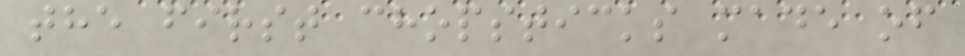the first chopsticks made of
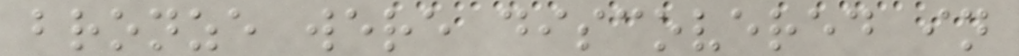bronze were discovered in
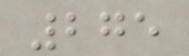275
